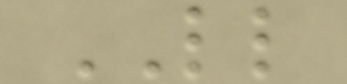LL
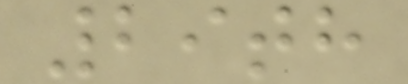29th
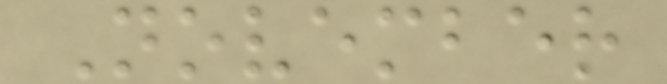November
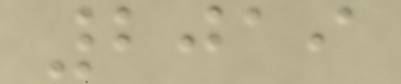2019
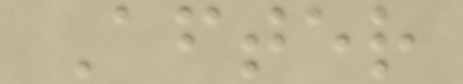After
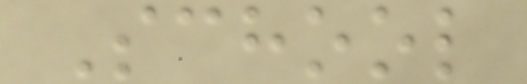School
